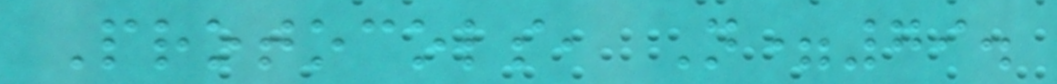Protocols, N=79.
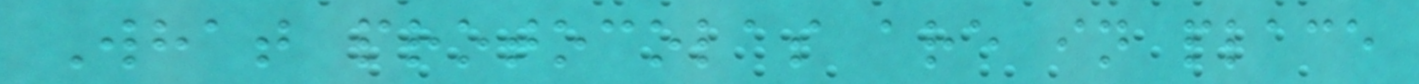What protocolas are in place
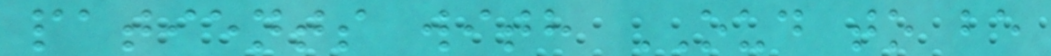patients with OUD to be
